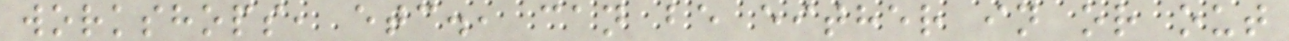workshops, etc., can be either in or out
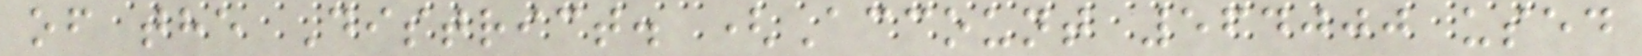of the District. (Account 564000 used
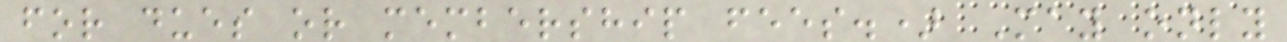for dues or membership fees.) May only
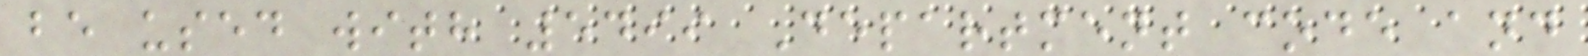be used with 5499 Department code and
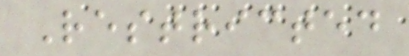Restricted
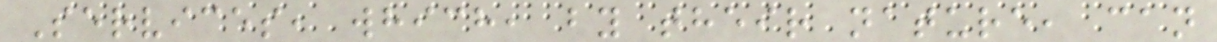Services, which, by their nature, can
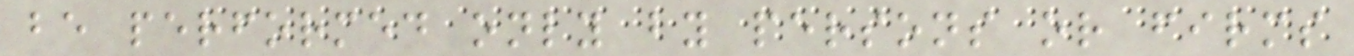be performed only by persons or firms
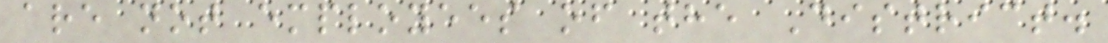are not employees of the District.
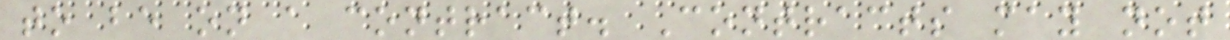to be on a contract. Contracts may not
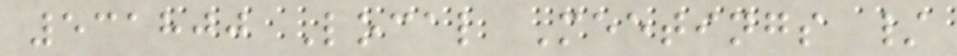531800 Local Meetings /
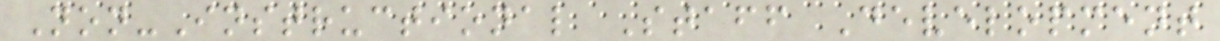Non-Instructional Staff Development
